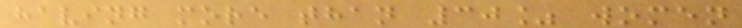having more than 30% women
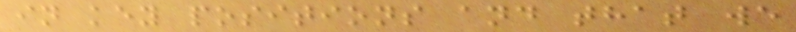in key positions and that we
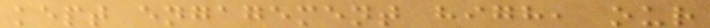kept engagement high, our
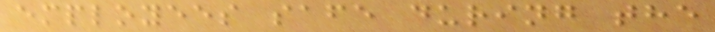employees safe during the
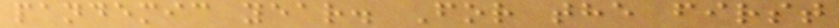pandemic year. For the first
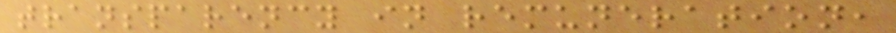transparency in remuneration,
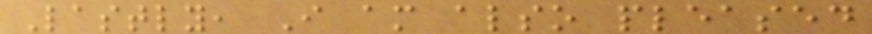Lastly, I am also pleased
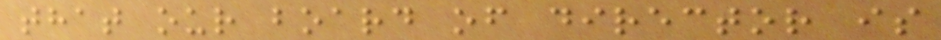that our board of director is
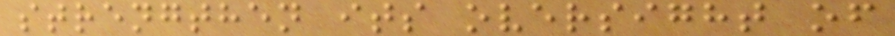strengthen its oversight of
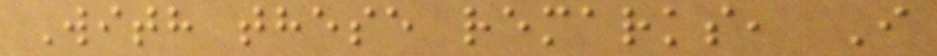With these remarks, I
